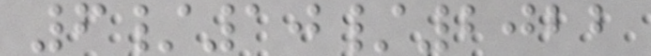6/10/2022
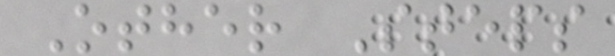Other Steps
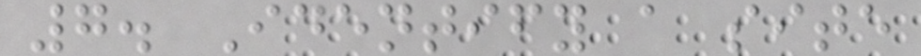7. Identify a site
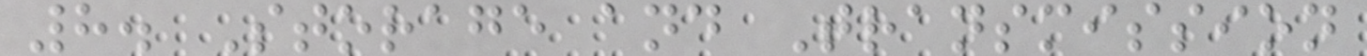8. Storage and Transmission
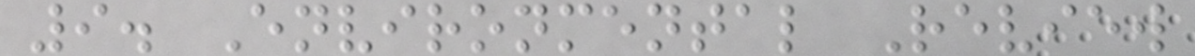9. Environmental Review
